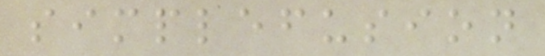simplefusion
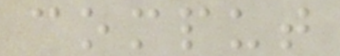comput
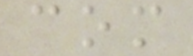com
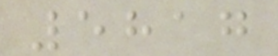5817
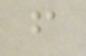f
